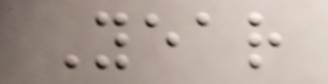Year
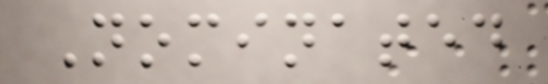Nominated
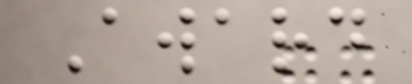Award
